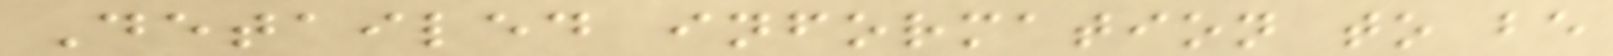Detailed information to be
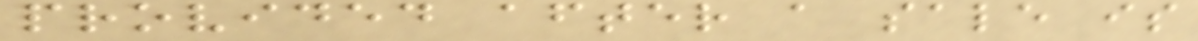provided after a sale is
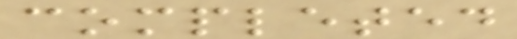completed
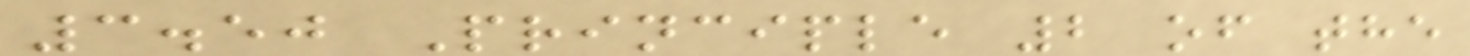3.50 Principle 2 of the
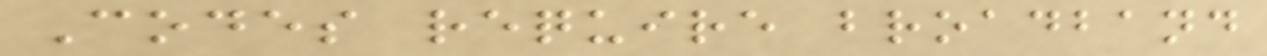Codes require broadband
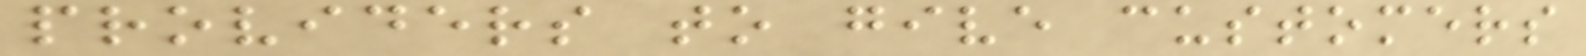providers to give customers
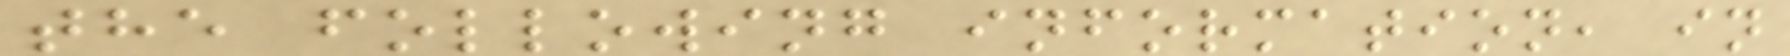the following information, in
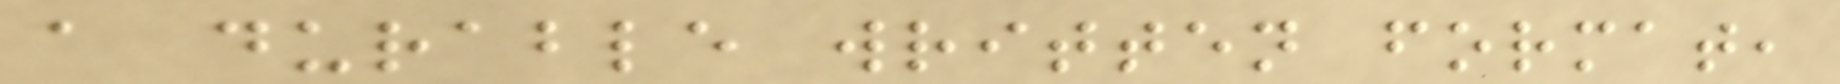a durable written format,
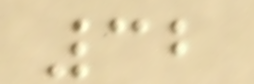32
